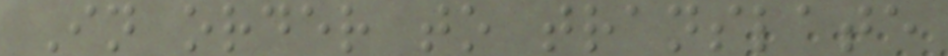In order to translate
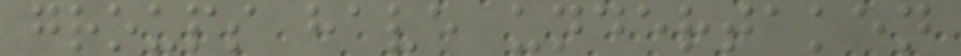groups have undertaken
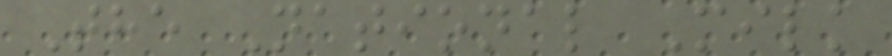The National Milk
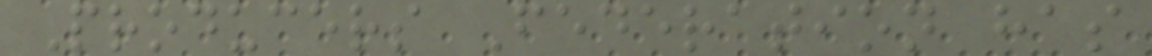Producers Federation has
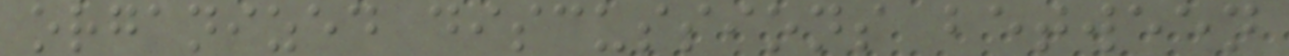organized discussions between
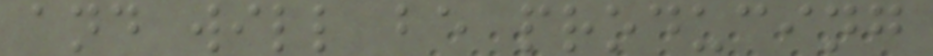and will be producing
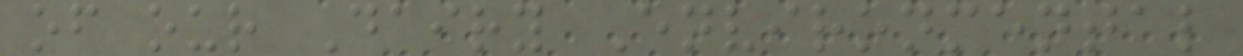of our Dairy Environmental
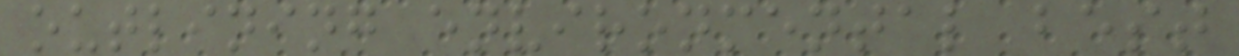outlining environmental best
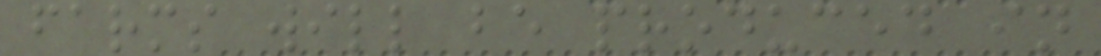farms will be produced in
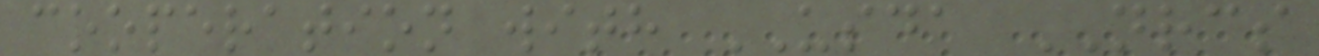cooperation with USDA NRCS
